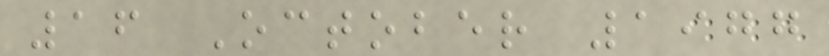16 October 1977
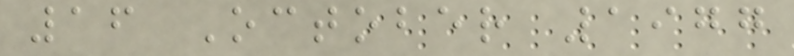16 October 1977
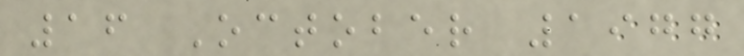16 October 1977
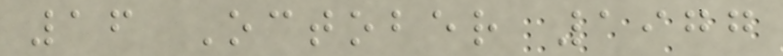16 October 1977
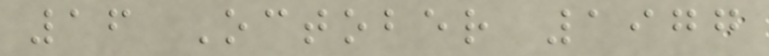16 October 1977
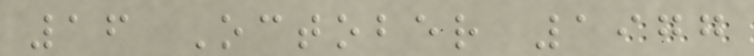16 October 1977
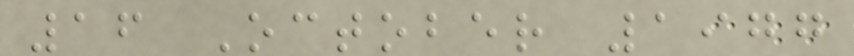16 October 1977
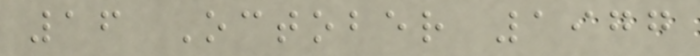16 October 1977
